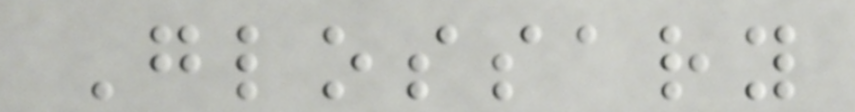Glossary
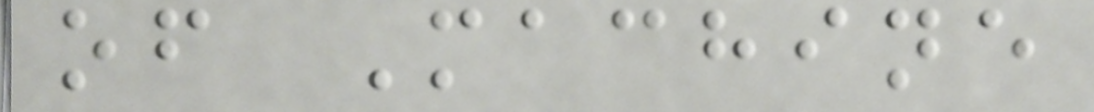of Machine
